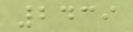2439
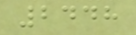2448
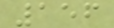156
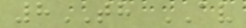8TH AV
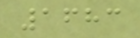1683
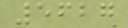5627
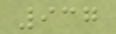937
